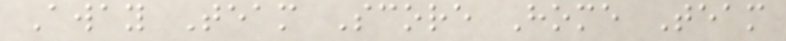Away Team Score Home Team
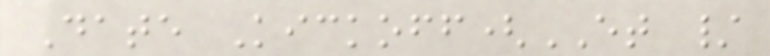Date Kickoff(ET /
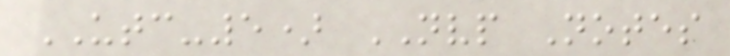UTC-5) NVP Notes
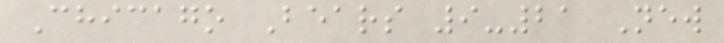Chicago Bears 9-21 New
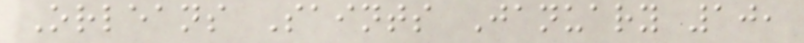Orleans Saints January 10,
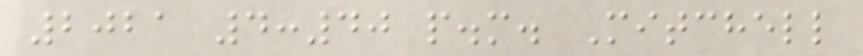2021 4:40 p.m. Mitchell
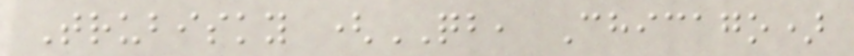Trubisky (QB, Chicago)
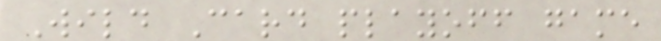Wild Card playoff game
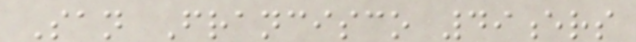San Francisco 49ers
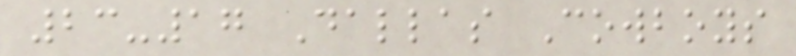23-17 Dallas Cowboys
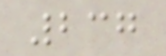237
